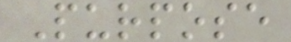Purpose
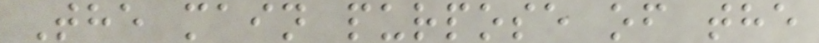The main purpose of the
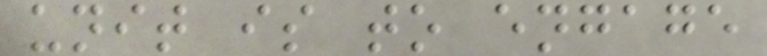unit is to engage
